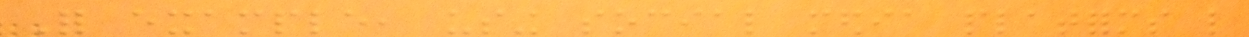For example, using social media platforms like
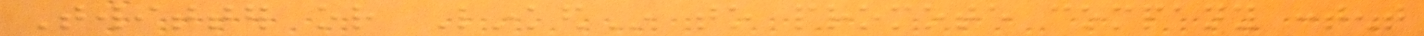Twitter or LinkedIn to promote company content
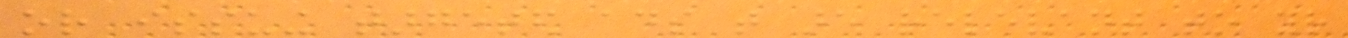or issuing targeted ads that are relevant to your
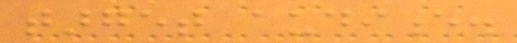target audience.
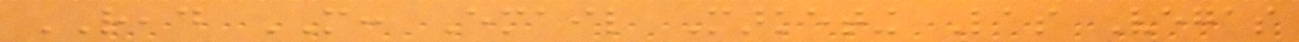READ MORE: Email Marketing Las Vegas
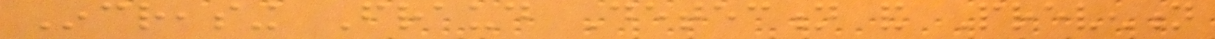Increasing Fraud Detection and Prevention
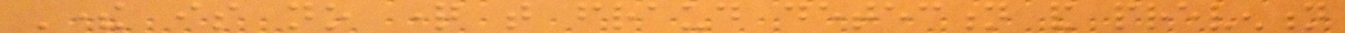There is no question that fraud detection and prevention
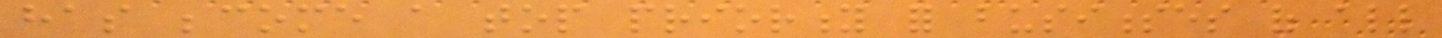has become a top priority for businesses of all
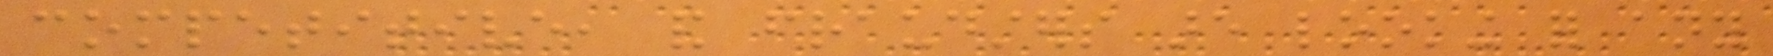competitive, and fraudsters are looking for any
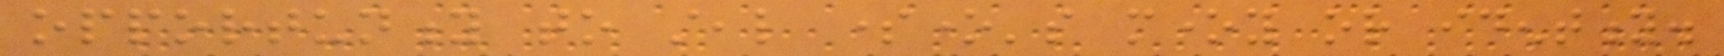opportunity to steal someone's money or identity.
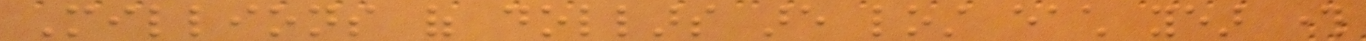Millions of dollars are lost each year through
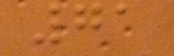71
